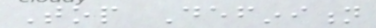Top Definition
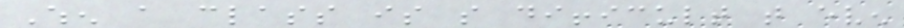When a class is so difficult that even
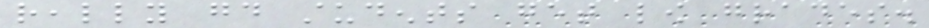really good students get low grades.
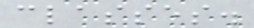classes.
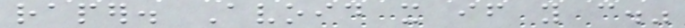raper. Avoid it if you can."
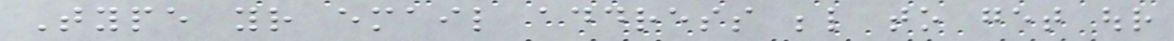Type your email address below to get our
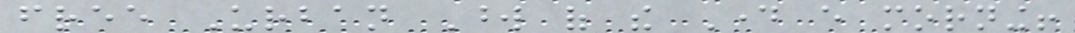free Urban Word of the Day every morning!
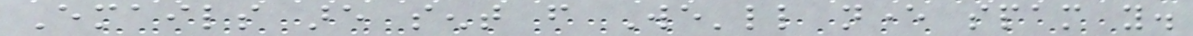Emails are sent from We'll never spam you.
